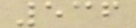536
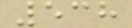538
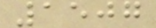1507
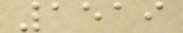1519
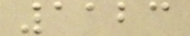1123
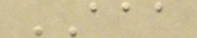AAA
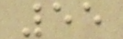55
